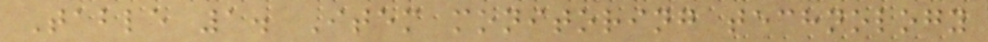Table 1. Item monitoring technology
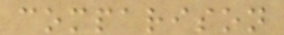comparison
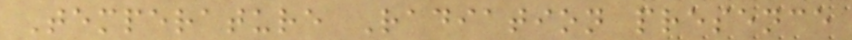Temperature Radiation presence
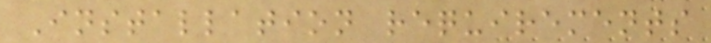Installation requirements
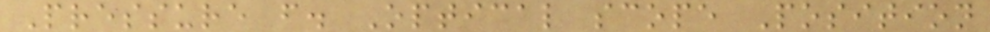Pressure f. Optical scope Position
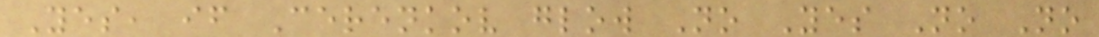Yes, if Cerenkov glow No Yes No No
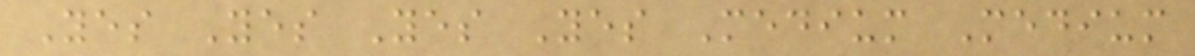Yes Yes Yes Yes Medium Medium
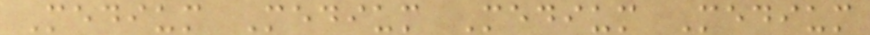Medium Medium Medium Medium
